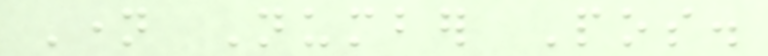Name Number Pos.
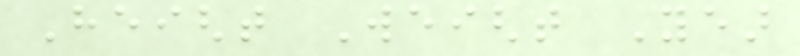Height Weight Year
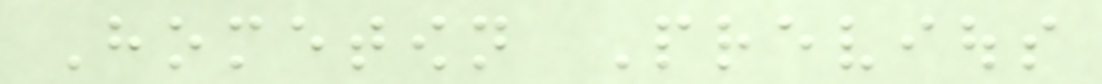Hometown Previous
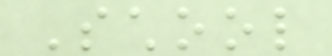School
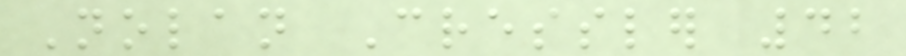Nolan Cressler 42
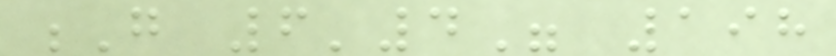G 6'4" 198
